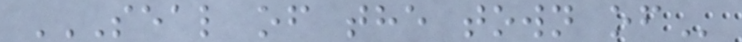SEAL OF THE TOWN OF
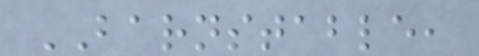BARNSTABLE,
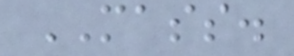MASS.
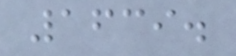1639.
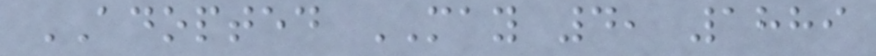ADOPTED MAY 4, 1889
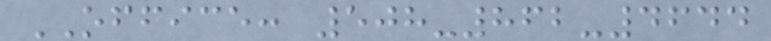OFFICE: 508-862-4644
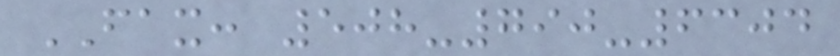FAX: 508-790-6304
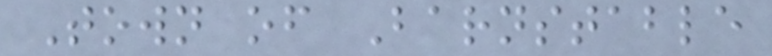Town of Barnstable
